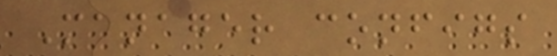Manager configs
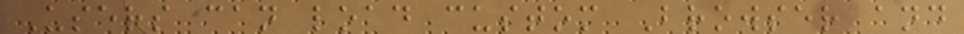Users can load custom Browser and
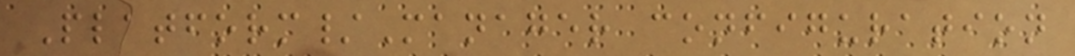Platform/Manager configuration
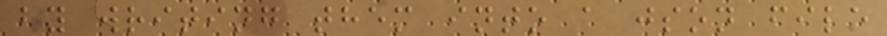by writing them into a json file
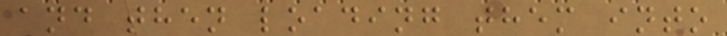and then loading them into
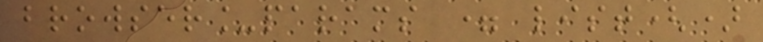browser_params = list()
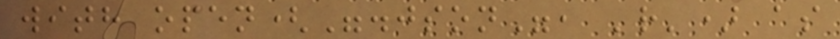with open(".json", 'r') as
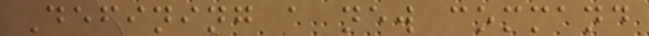Defining a new command
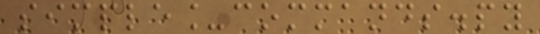simple_commands.py
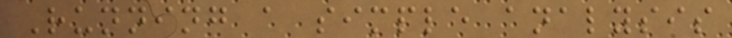Running a simple analysis
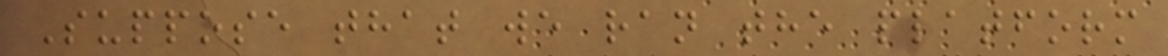Suppose that we ran the platform
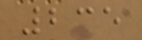235
